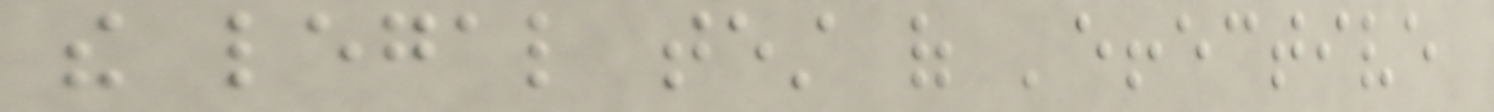the legal test of 'effective
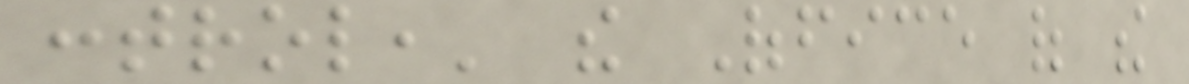control,' the Office of the
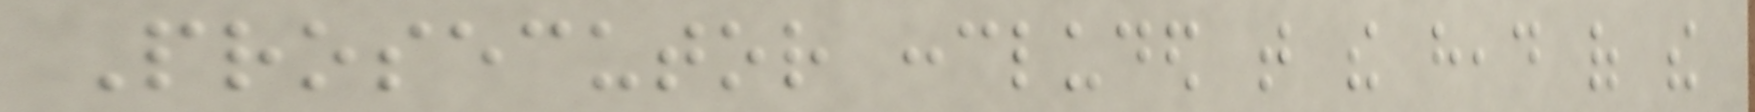Prosecutor concluded that the head of the
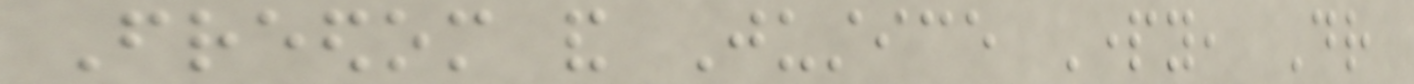Freedom and Justice Party, Dr
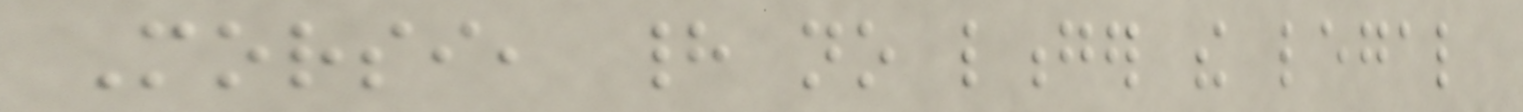Morsi, had no longer the legal
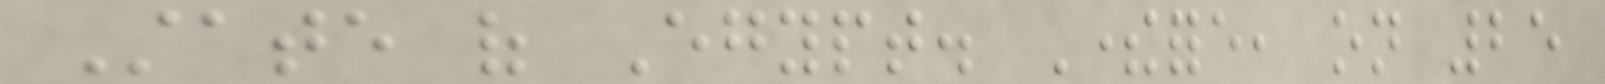State of Egypt. Therefore, on 25
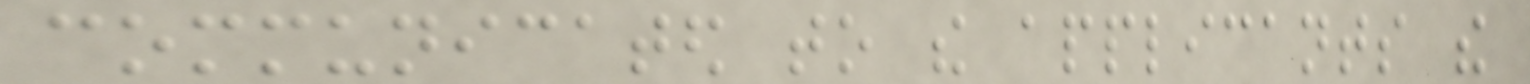communicated to the applicants the
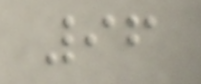96
